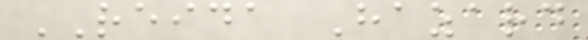REIDA Hazard
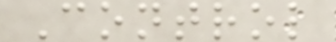Control
